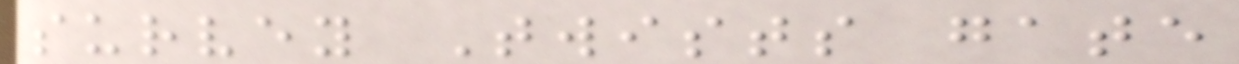survey Twists gate
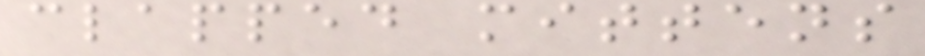clapped mittens
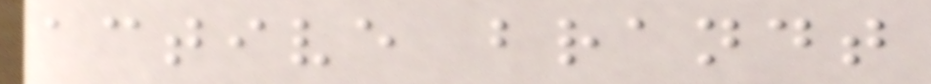active brandt
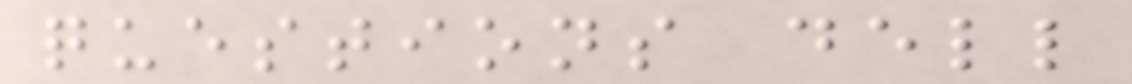questions dell
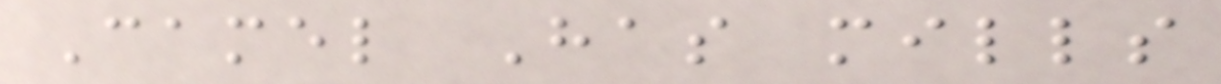Camel Has mills
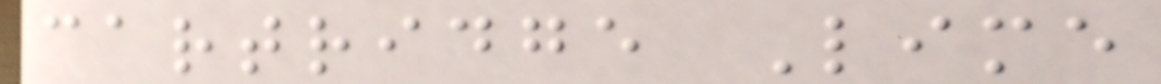cartridge Lime
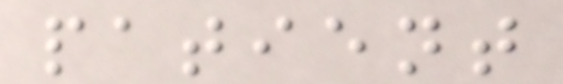patient
